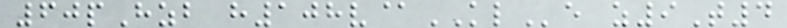60pHzb h108v@KLe z9T4
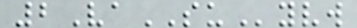2VaSUyvw
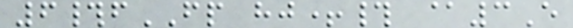6#fFP hj+# @3E
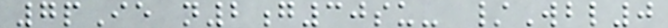7pIe n2g30su- /Wbl0
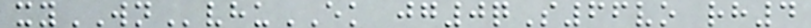xyWNvhuEK jg0qS66vo rh4
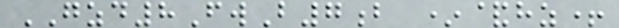GZD8FwB7b *&hz+
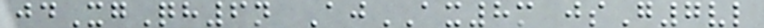jdXgQh6n AjAX8m jsG7vl
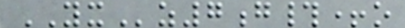YXz7g#+o
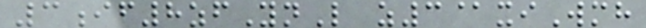3if8zfYnL z3@xiWmh
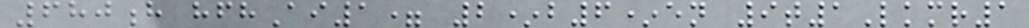680h hfhAi1= 2*b6*en 9t1Lkmr1
